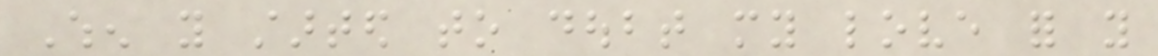When you started to doubt my love for you
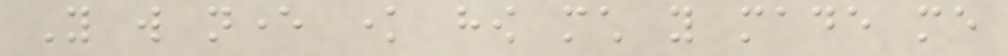You will never know how much you made me
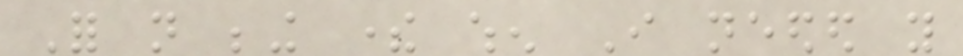For not being there when I needed you
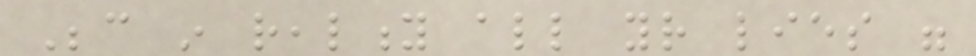Because in reality all your lies were
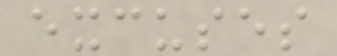excuses
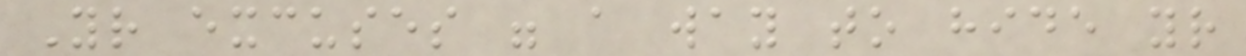Your excuses were a way to hide your
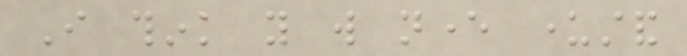I think you will never understand
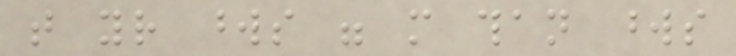that your words were more than words
